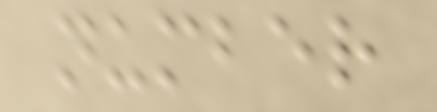number
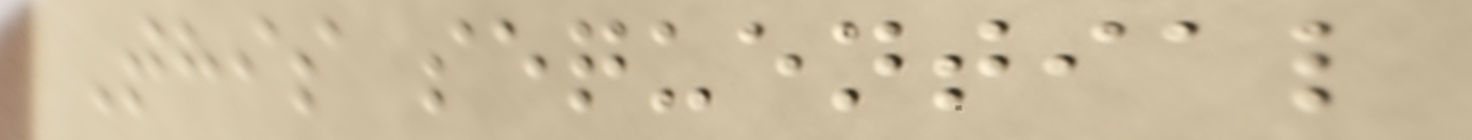This sequential
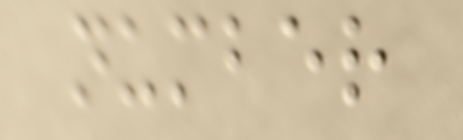number
